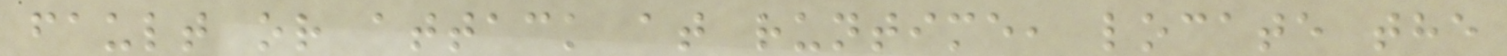fault or attack at runtime, locate the
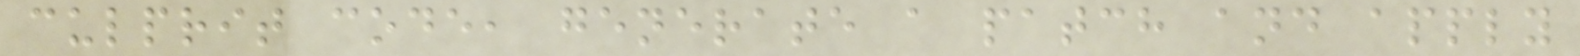culprit code, generate a patch and apply
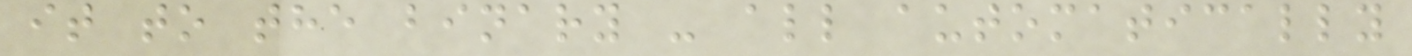it to the binary - all automatically
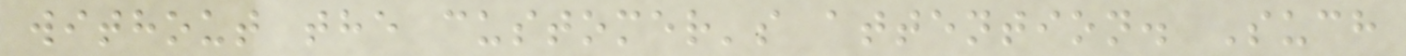without the customer's attention. Such
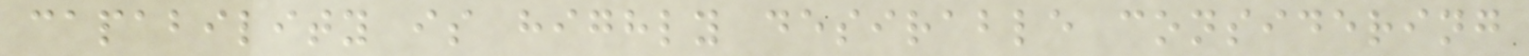capability is highly desirable considering
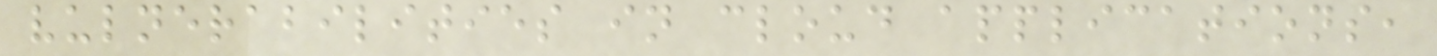vulnerabilities in cloud applications,
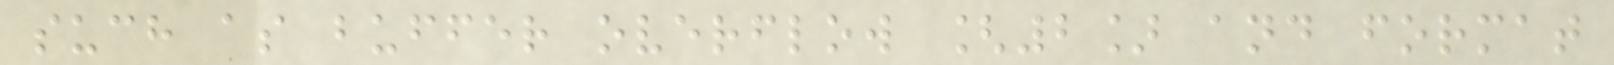such as buffer overflow [2] and format
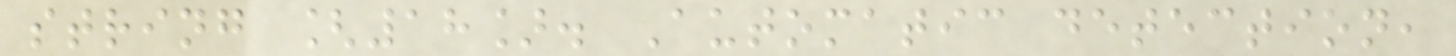string [18]. Automatic detection,
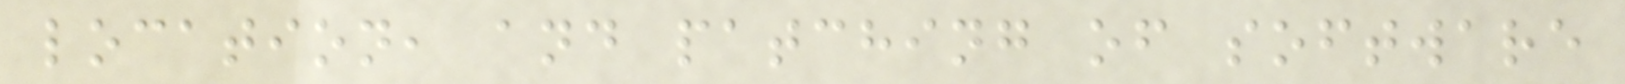location, and patching of software
